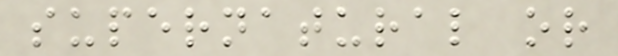supernatural or
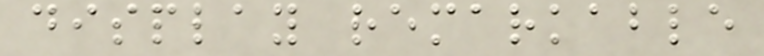display remarkable
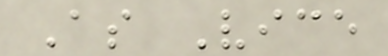As Vice
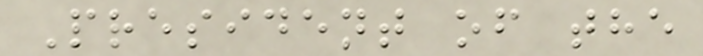President of the
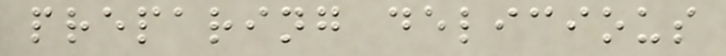preparing delicious
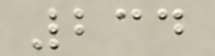234
